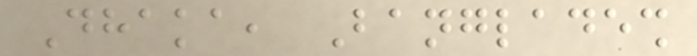Dhaka, Bangladesh
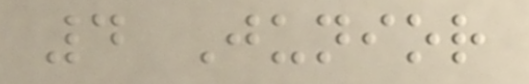4 Junior
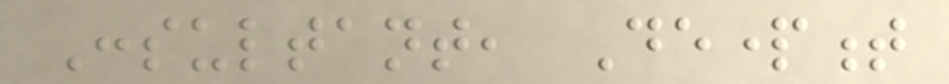Consultant, Department
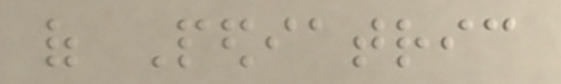of Pediatric
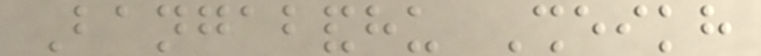Bangabandhu Sheikh
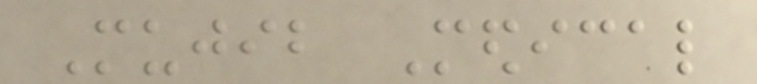Mujib Medical
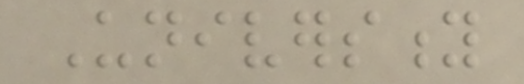University
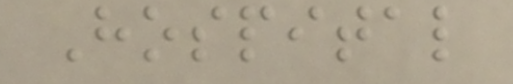Hospital
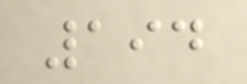194
